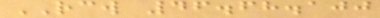RCW 46.68.100
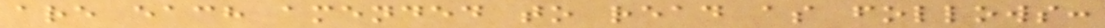are each amended to read as follows:
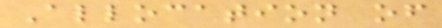Allocation of
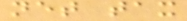net tax
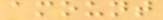amount
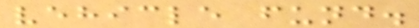vehicle fund.
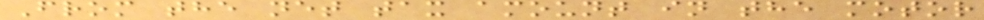From the net tax amount in the motor
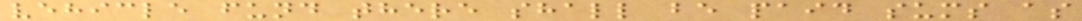vehicle fund there shall be paid sums as
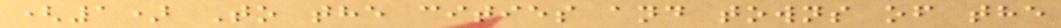(1) To the cities and towns of the
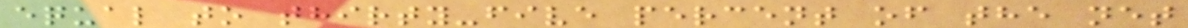equal to thirty-five percent of the net
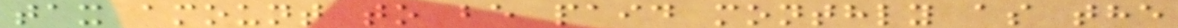tax amount to be paid monthly as the
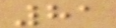81
